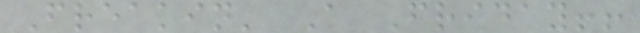Freakin' A Friday!!
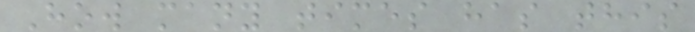How many times has this
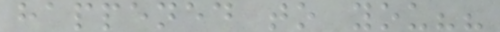happened to you??
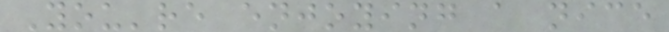You're enjoying a nice
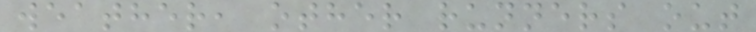weather, other runners out
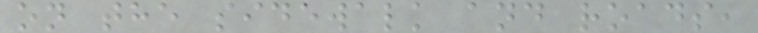on the sidewalk and roads,
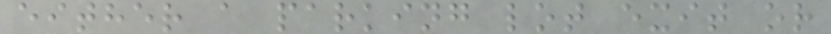either a parking lot exit or
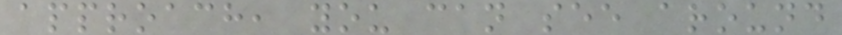approach, you can see around
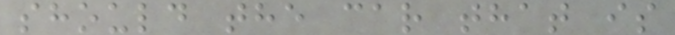should the car that is
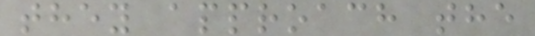they approach the
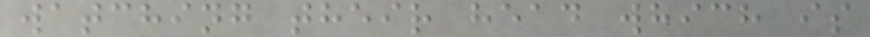watching their head which is
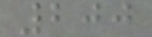200
